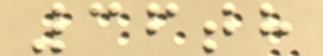36th
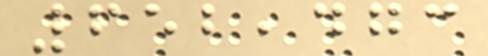652,473
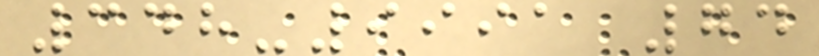348-9991 74
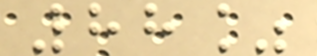88%
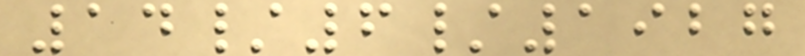14/6/1927
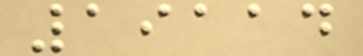19114
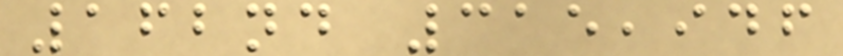162nd 315,946
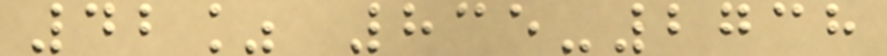42% 835-2738
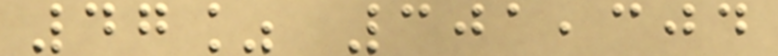47% 301,304
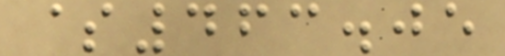$463.05
